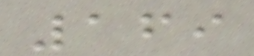169
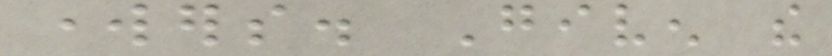workers. Given the
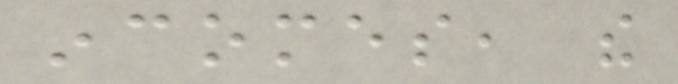incomes, the
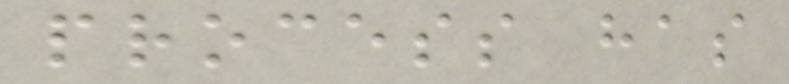process has
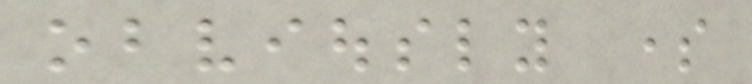obviously some
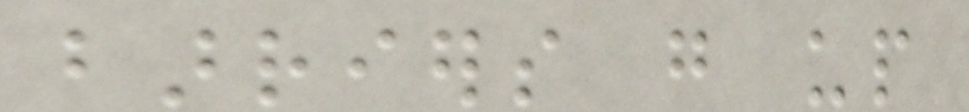barriers go up
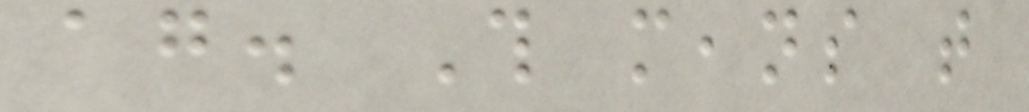again. This means that
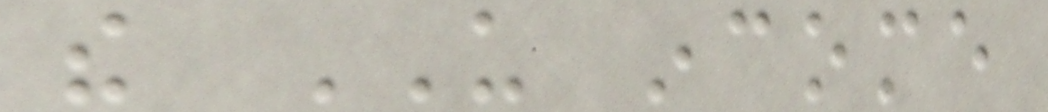the US income
